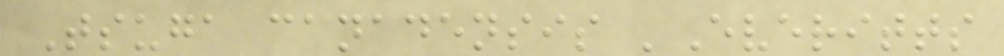Tsuga canadensis 'Everitts
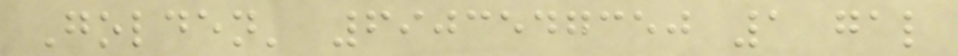Golden' 6903547350 1 gal
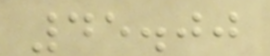45.00
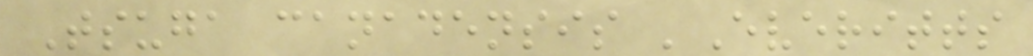Tsuga canadensis 'Everitts
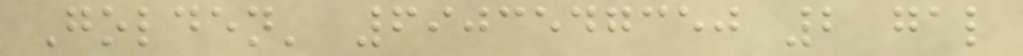Golden' 6903547350 2 gal
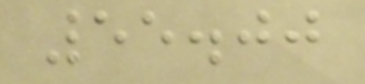55.00
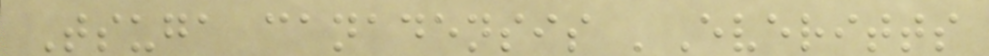Tsuga canadensis 'Everitts
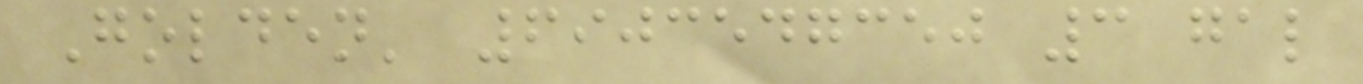Golden' 6903547350 3 gal
